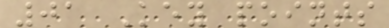01 Key points
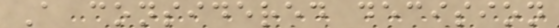A considered decision
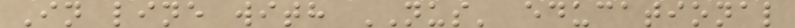In line with NUS' educational
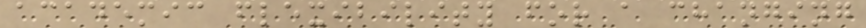academic flexibility for a changing
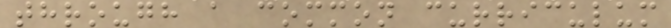through a common curriculum
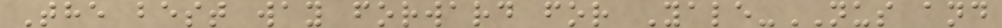The best way forward for Yale-NUS and
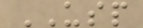USP
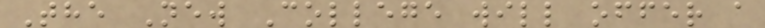The New College will offer a
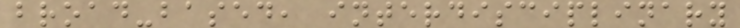broad-based, interdisciplinary
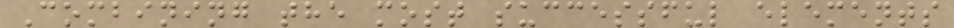Combining the most successful elements
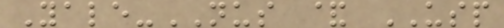Yale-NUS & USP
